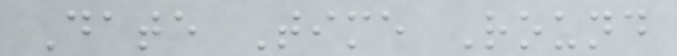Date Time Round
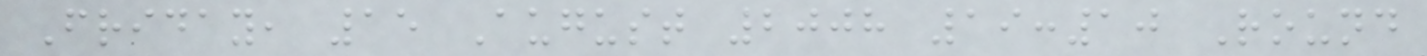Friday, 15 August 2008 19:10 Round
